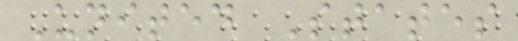United States
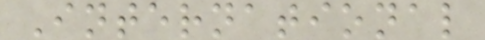International
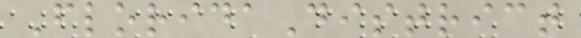FloridaDistrict
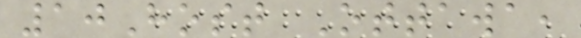10Host Ottawa,
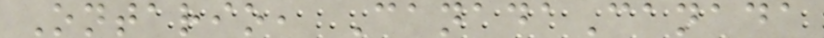Ontario, CanadaCanada
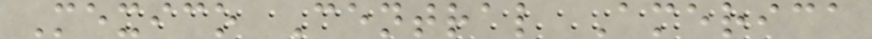Mexico Central America
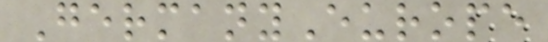GermanyEurope
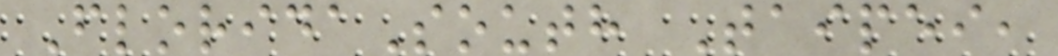FloridaSouth Taipei,
